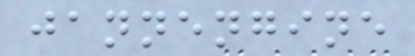jannengine
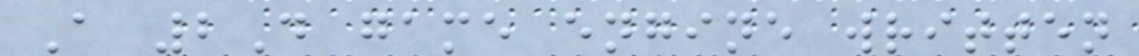A 2D game engine written
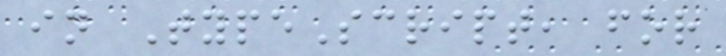in TypeScript, for
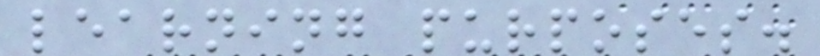learning purposes.
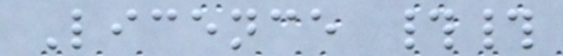Licence ##
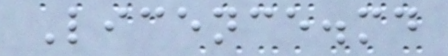Licence.md
